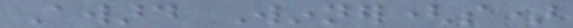Award Winner(s)
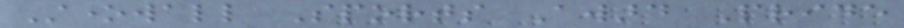Stonewall Sports Award Pride
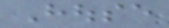House
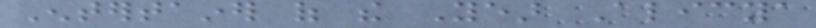Entertainer of the Year Alicya
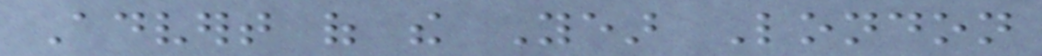Advert of the Year London
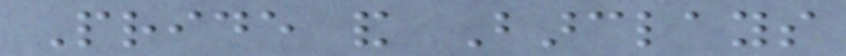Pride and Barclays
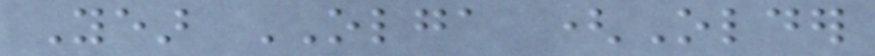Year OLGA (Older
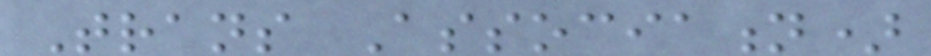Trans Association)
